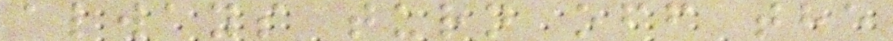always turn off the
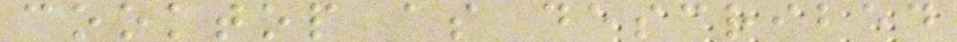cooktop as described
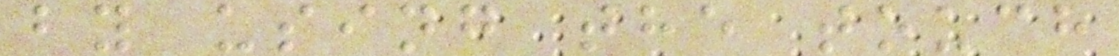by using the touch
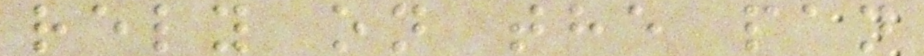rely on the pan
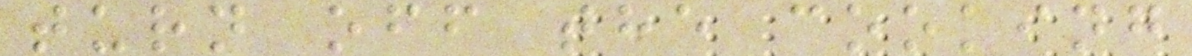turn off the cooking
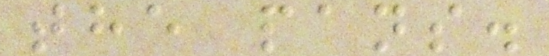the pans.
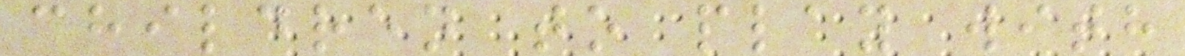children to play with
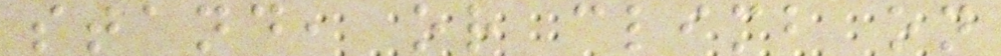stand, or climb on
